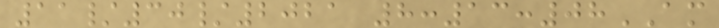11/30/2021 8:13:08AM
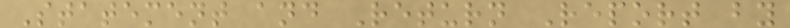Statement and Return Report by
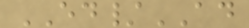ED/AD
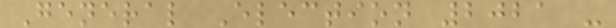General Election 2021 -
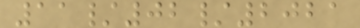11/02/2021
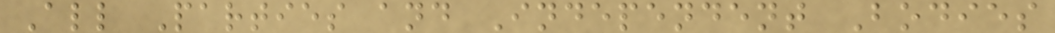All Parties and Independent Bodies
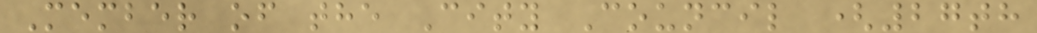Member of the City Council (27th
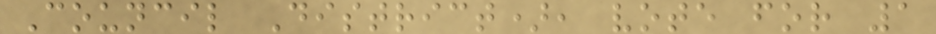Council District), vote for 1
